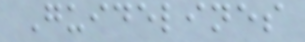Guidelines
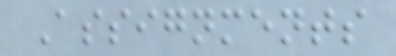Assignments
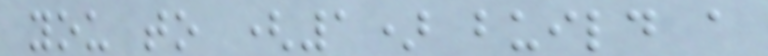you to (1) build a
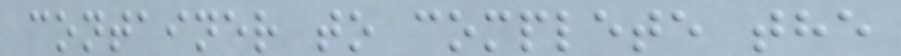container to complete the
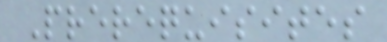Prerequisites
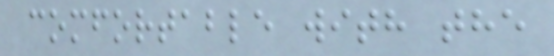comfortable with the
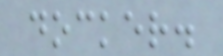docker.
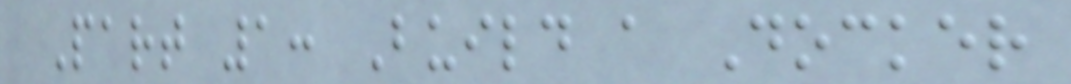Part 1: Build a Docker
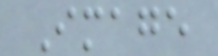Image
